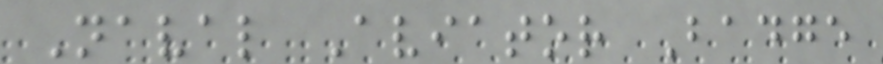Naval Aviator Badge
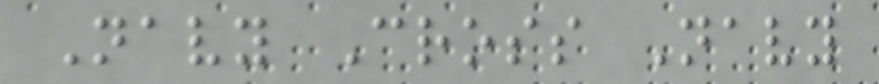Navy Cross Navy
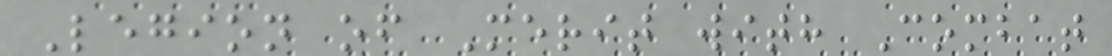Legion of Merit with Combat
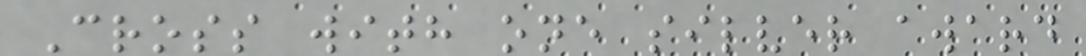Cross with one silver award
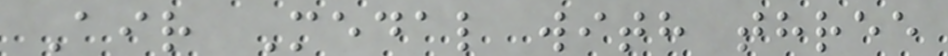Air Medal with three
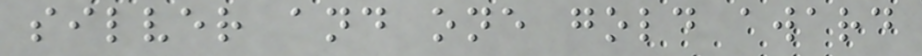silver and one gold award
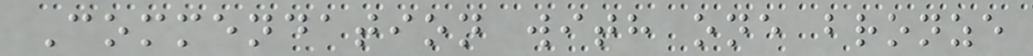Commendation with one bronze
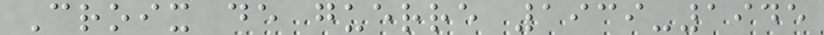Croix de guerre 1939-1945
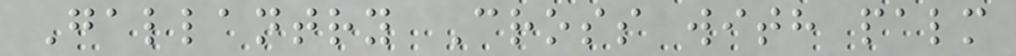Gallantry Cross with palm
